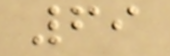69
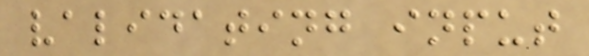validating input
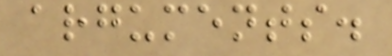arguments.
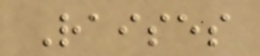Raises
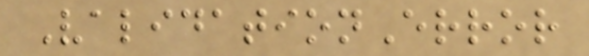ValidationError
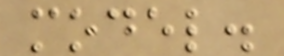model.
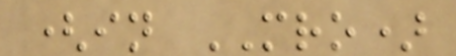(in MRO)
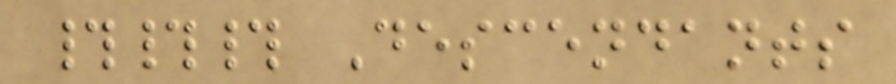### Descendants
